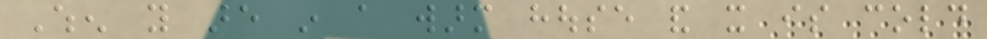When you are in a warm house and it is cold
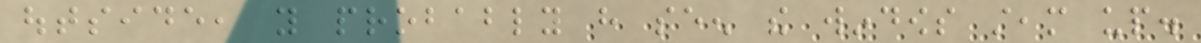outside, you probably have seen the windows steam up.
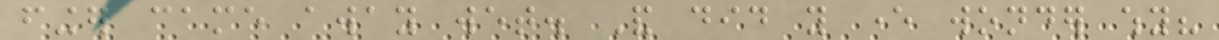finger came away wet. And did you ever wonder why?
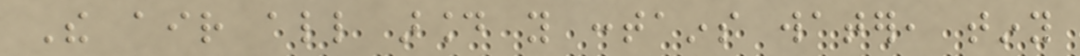The air all around you contains water, tiny
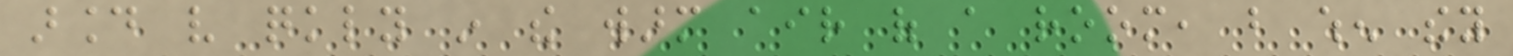around very quickly in the warm air of a room, but when they
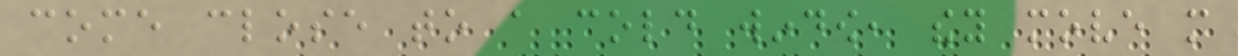come close to a cold window, they move more
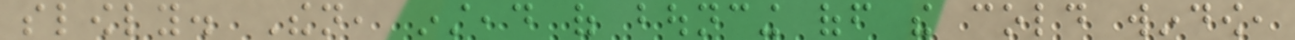slowly. Then, instead of bouncing off the cold window,
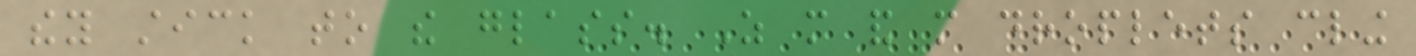they stick to the glass. As more and more droplets cling
